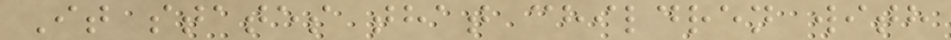It states that children with
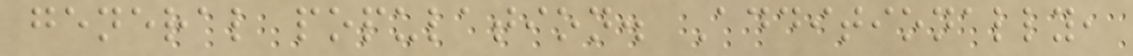general population. Additionally,
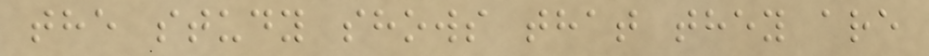the study shows that they are
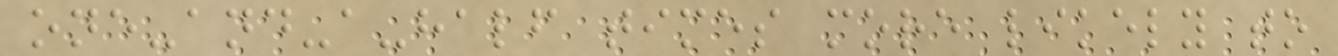one-and-a-half times more likely to
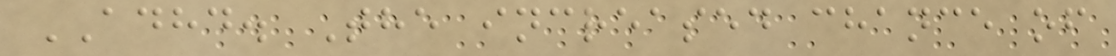ADHD. The increased chance of
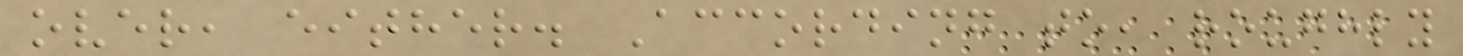over, either. According to, roughly
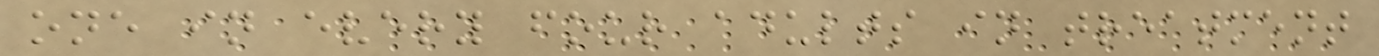one in every four adults in treatment
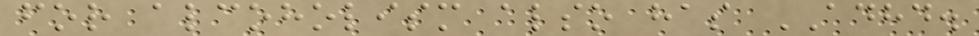for alcoholism also has ADHD.
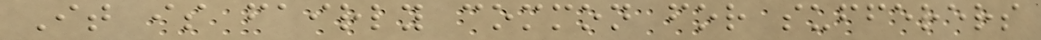It is fairly common for sufferers
